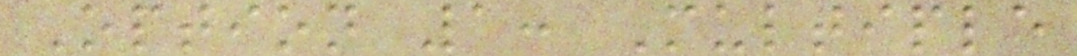Option 1: Multiple
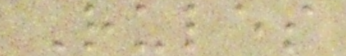Rules
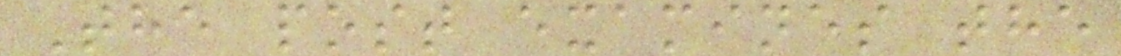The post examines the
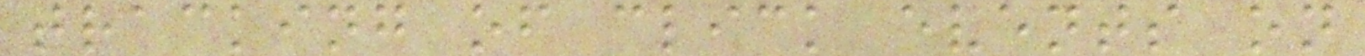tracking of click events on
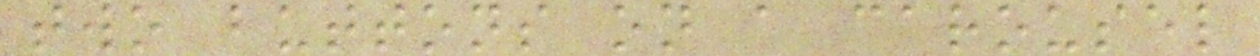two buttons on a carousel
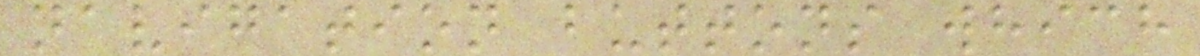navigation buttons which
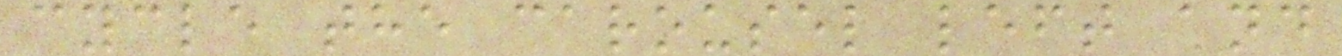cycle the carousel left and
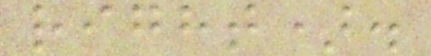right).
